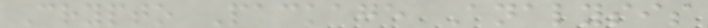Crypto Package Analysis
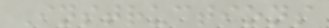Instructions
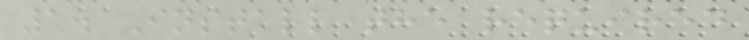1. Install the required
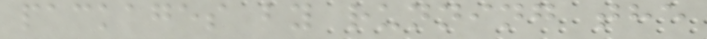packages by running the
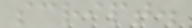script.
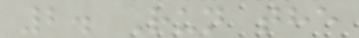2. Run the
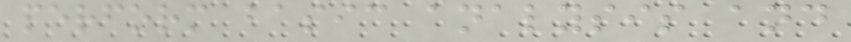perform basic analysis and
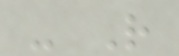- R
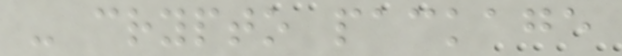- crypto package
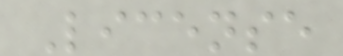License
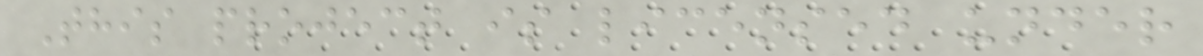This project is licensed under
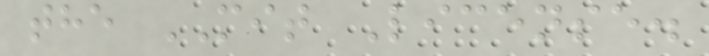the MIT License.
